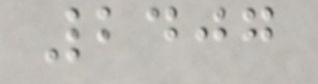2407
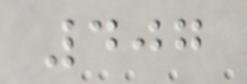407
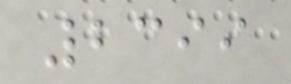2399
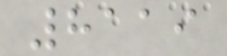8119
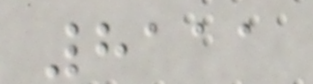8111
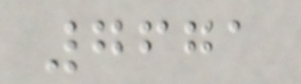7671
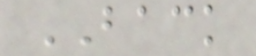BACK
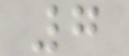7
